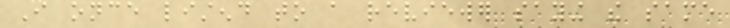I once listend to a reviewer saying the same
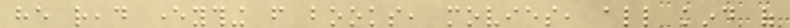he read everything from books, movies, all kind of
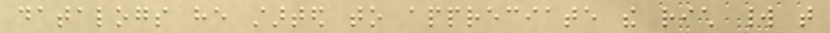datalogs he started to appreciate the rich world that
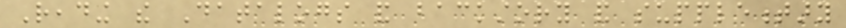Reading the Datalogs and backstory and supplementary
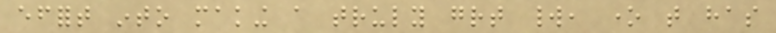effort into making a truly great world, one that has
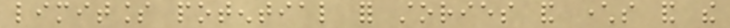limitless potential for stories and characters and the
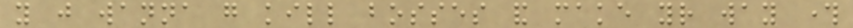you just wanna go kill bosses and make your way through
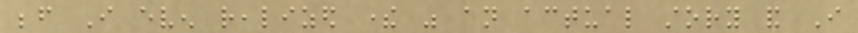before I even realized there was an actual story and I
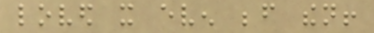loved it even before then!
